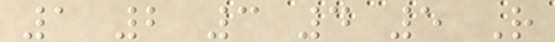1 2 3 4 5 R
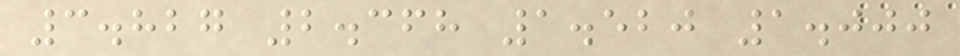3.827 2.368 1.520 1.000
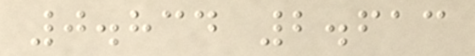0.834 2.613
